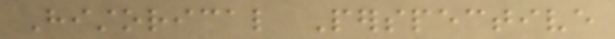Historical Perspective
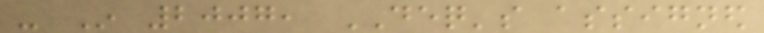- In 2007, DEQ's assigned
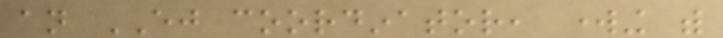an EJ coordinator, working with
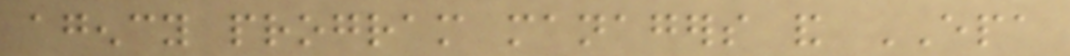agency program managers and EPA
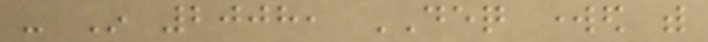- In 2008, DEQ worked with
